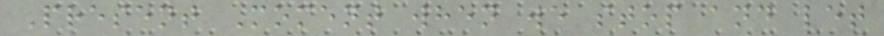Present Moment when we stop and let
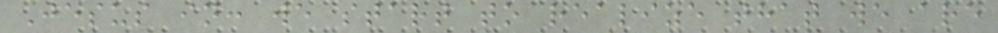Jesus in: we start to realize that we are
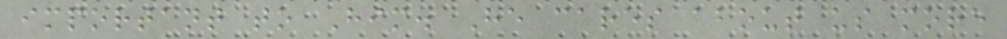important to Him. He cares about us more
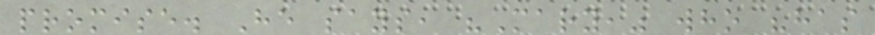promise. He says, "Mary," who "has
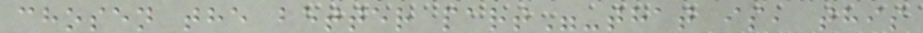chosen the better part"-that is, this
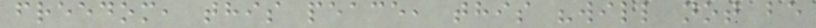freedom, this peace, this "will not be
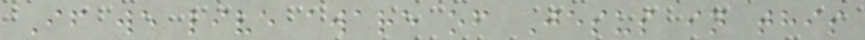If we live aware of Jesus in this
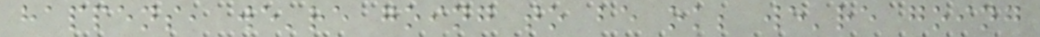happens, we're going to be ok; we're going
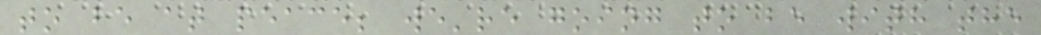to be at peace; we're going to be with the
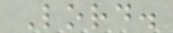Lord.
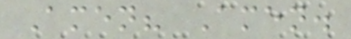Amen? Amen.
